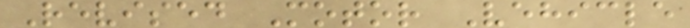Revised Motor Vehicle
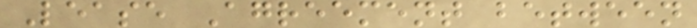Lease Agreement between
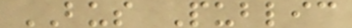BUS Public
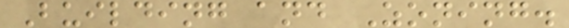Building and Zoning.
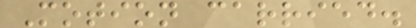Motion carried.
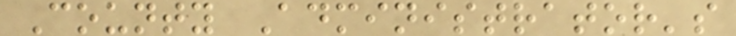County Administrator's
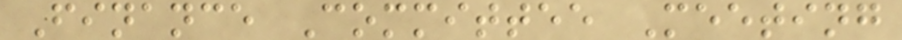Finance Committee Meeting
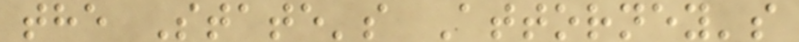the State's Attorney's
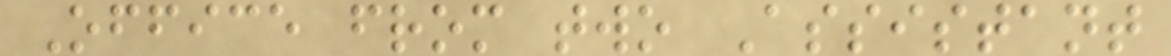Office from two Assistant
